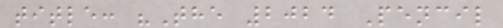title: "The 2024 Pencil
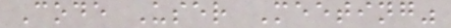Code User Meeting"
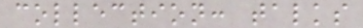collection: talks
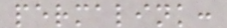permalink:
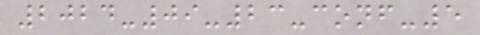2024-09-23-conf-5
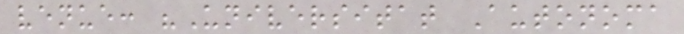venue: "Universitat Autonoma
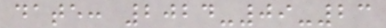date: 2024-09-23
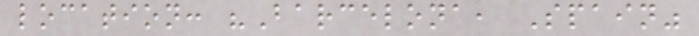location: "Barcelona, Spain"
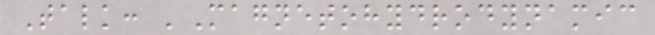Talk: 'Magnetohydrodynamic
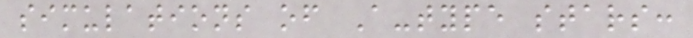simulations of A-type stars:
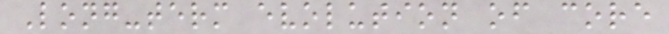Long-term evolution of core
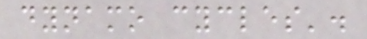dynamo cycles'.
